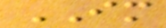IM
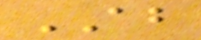AB
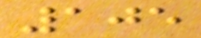105
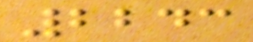2243
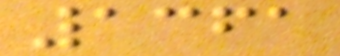1361
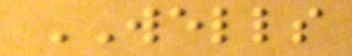WELLS
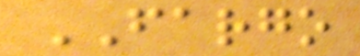FARGO
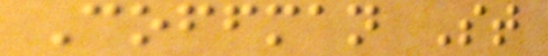Coffman St
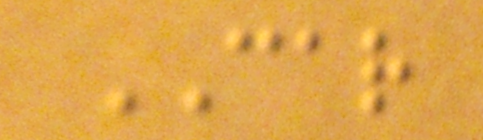CAR
